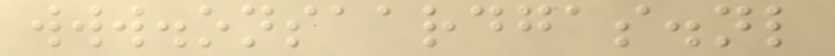www.onsaardgas.nl
